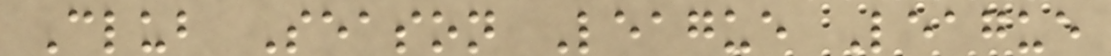Club Season League League
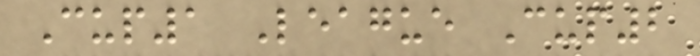Cup1 League Cup2
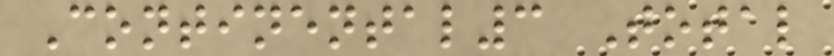Continental3 Total
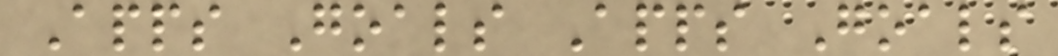Apps Goals Apps Goals
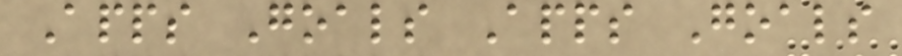Apps Goals Apps Goals
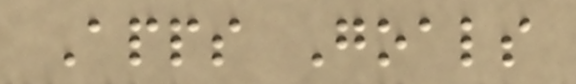Apps Goals
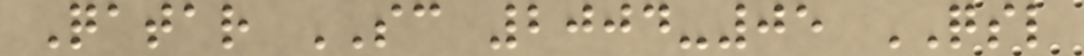Qatar SC 2004-05 QSL
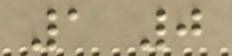1 0
